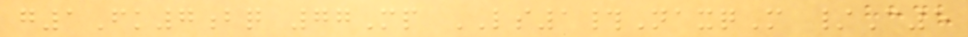g1Fk7bq 77Mp LS1#NaxqM /C5
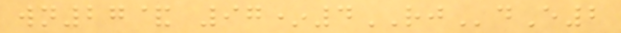wn27& 97*4RJdE2
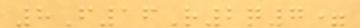8F16R2q7=
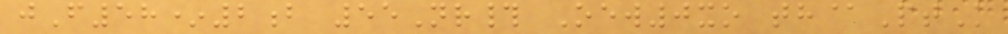jF58*2b 55Nr# Oew0xo th@PtK
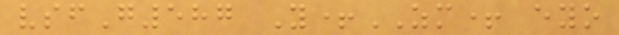vsfG587 Y+ZM+ eyo
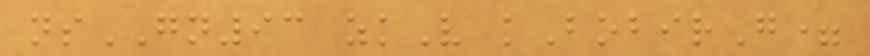nsGN93 zkV kBobirG=
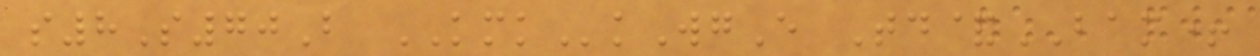s8S70B KMKkWgE Td&BAM+
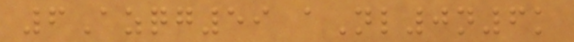6Azqg59 aNl0n6k
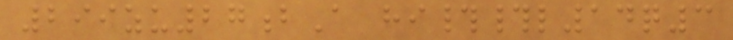299zu27bA hi##l14q3
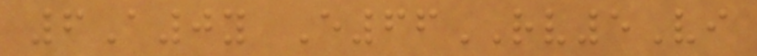6A0y E66RV5Vi
